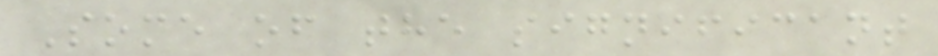Some of the significant
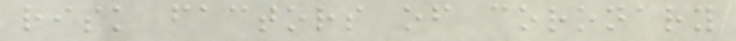risk factors of coronary
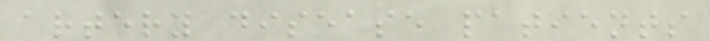artery disease patients
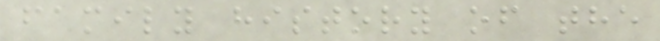family history of the
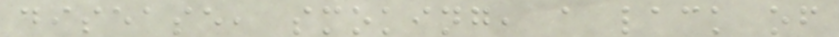disease, smoking, a lack of
